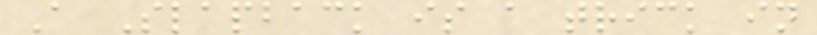A Slapback is a trick in
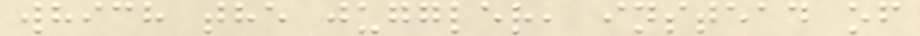which the juggler, instead of
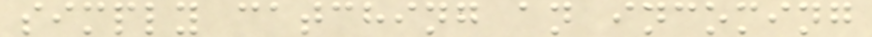simply catching an incoming
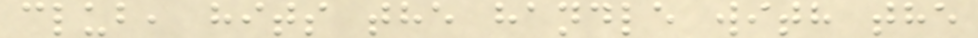club, hits the handle with the
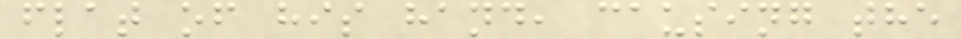flat of his hand, causing the
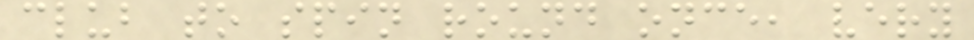club to spin round once, very
